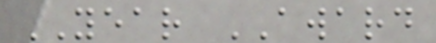YEAR AWARD
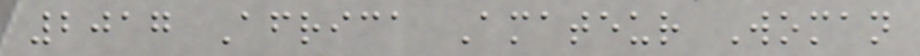2017 Africa Amateur Woman
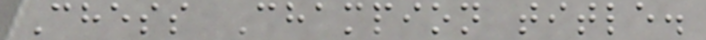Chess Champion title.
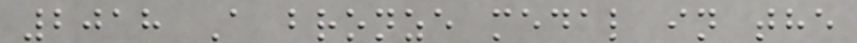2018 A bronze medal in the
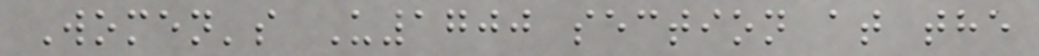Women's U1700 section at the
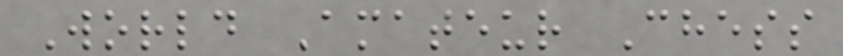World Amateur Chess
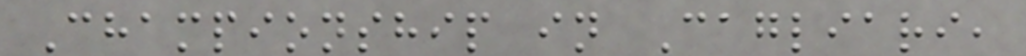Championship in Cagliari,
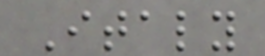Italy
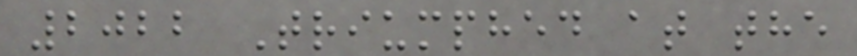2022 Triumphed at the
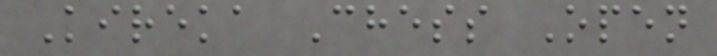Kireka Chess Open
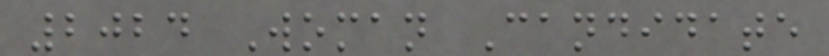2024 Woman Candidate
